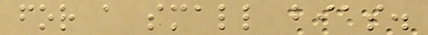for a small bias.
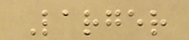Larger
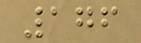176
